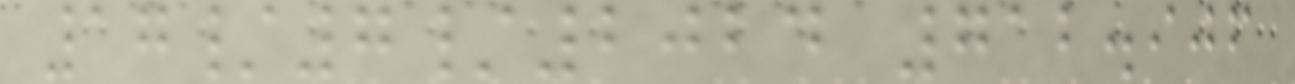17/7/2024 712.906
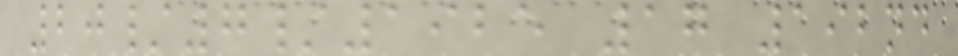20/7/1925 17 192nd
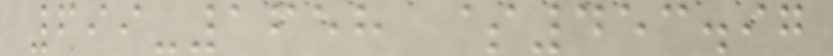699-1658 $453.97
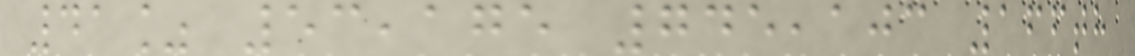41% 53,175 745,103 166th
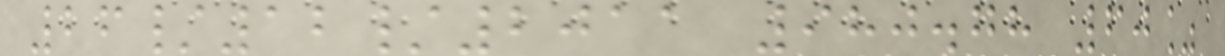26/12/2011 980.78 60%
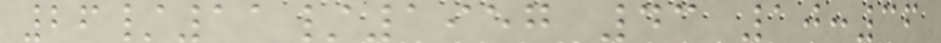26/11/1957 43 10:36
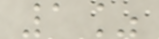1%
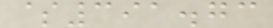$391.73
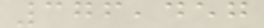376,457
